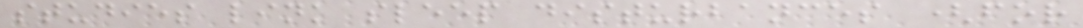studies link sleep disturbances (for
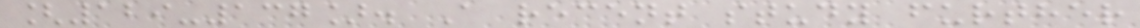[129-137]. A recent study further
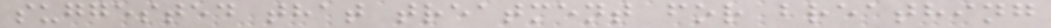suggested that treatment for breathing
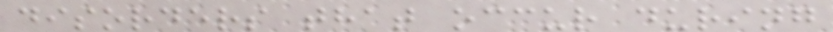disorders that occur during
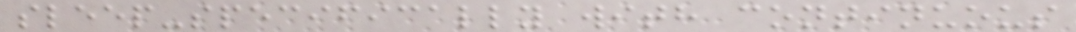sleep-specifically with continuous
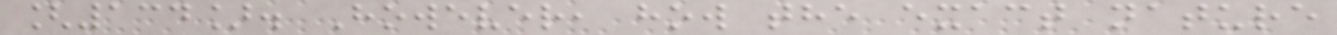[134]. However, how the exact nature
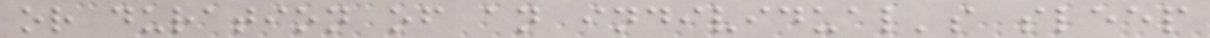or duration of an individual's sleep
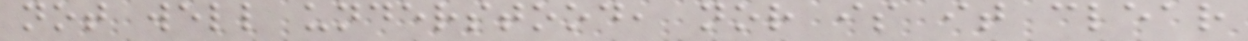not well understood, nor is it clear
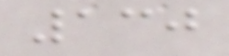130
